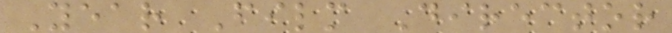Year Film Director
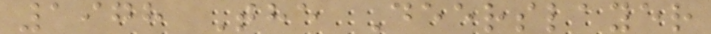1978 The Deerslayer
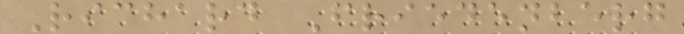Richard Friedenberg
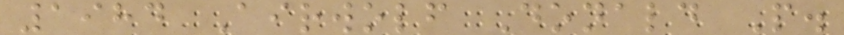1984 Airwolf Donald P.
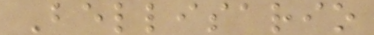Bellisario
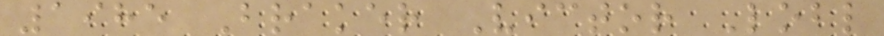1985 Braker Victor Lobl
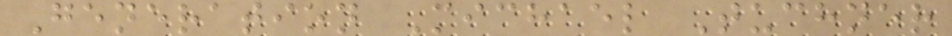Generation Michael Tuchner
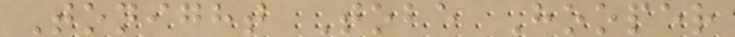Tonight Tobe Hooper
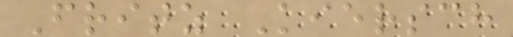Fritz Kiersch
